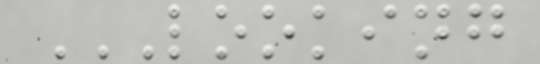LOOKING
